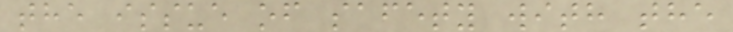the issue of safety with the
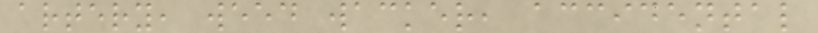artery, weed wacker, accidental
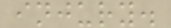injury.
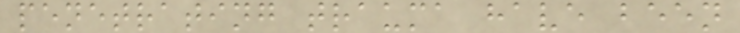penetrating trauma have been
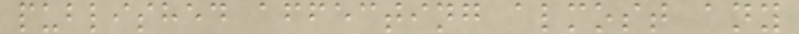published affecting almost any
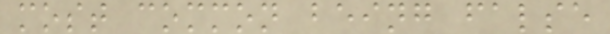most common being false
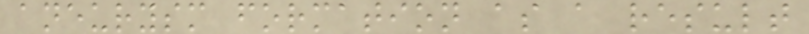aneurysm formation as a result
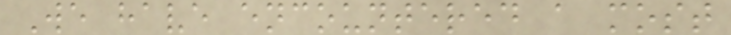We have encountered a most
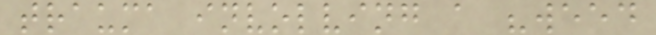trauma involving a "weed
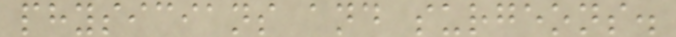physicians and surgeons.
